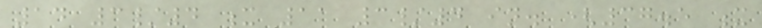14 3/4 x 11 3/4 in. (37.5 x
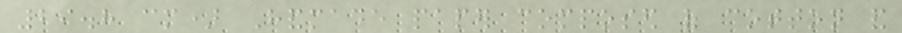29.8 cm) Handmade paper composed of cotton and
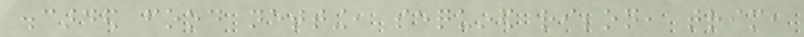discarded food netting, sequined ribbon, trim,
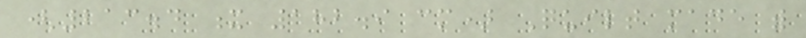(213.4 x 182.9 cm) Quilt made with
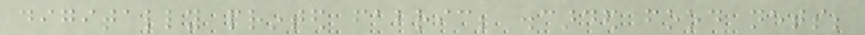digitally printed fabric; discarded food nets;
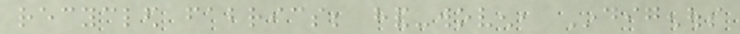recycled fabrics; hand-woven, Indigenous
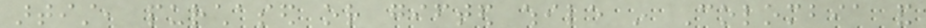artist, purchased or gifted while in Colombia and
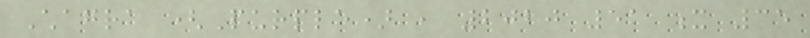Chagra (Purple) , 2020 51 x 35
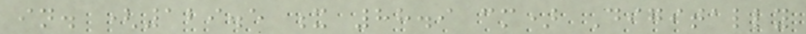in. (129.5 x 88.9 cm) Digitally
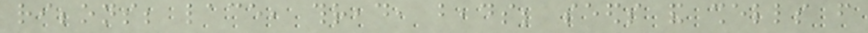ribbons; lace, thread, beads; seeds and shells from
